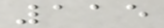115
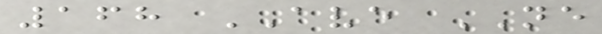168 AVE NE
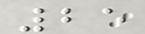25
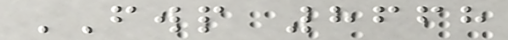FWP 8668
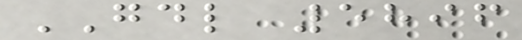GDL 5896
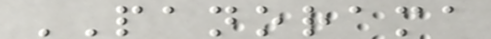PANORAMA
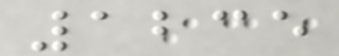1235
